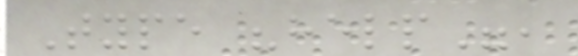Type "help",
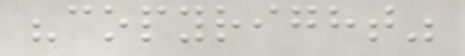"copyright"
